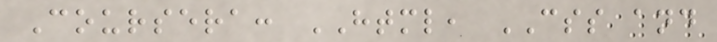Coursera: HTML, CSS and
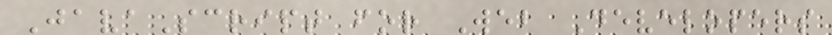JavaScript for Web Developers
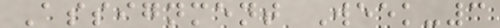Assignment Week-3
